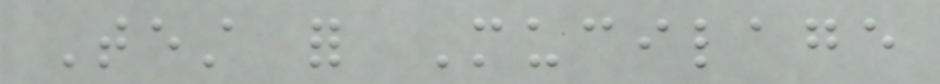Test for Mucilage
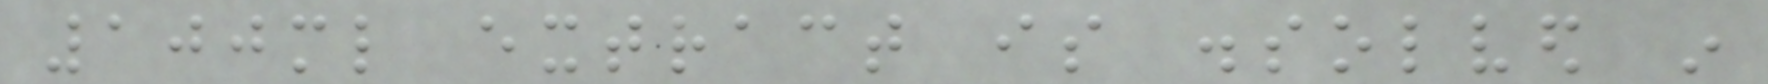100ml extract is dissolved in
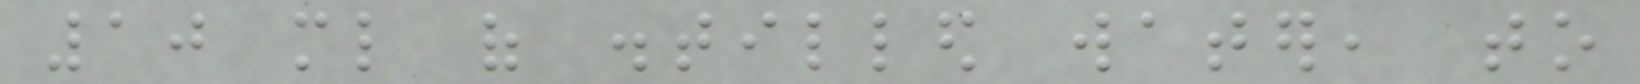10 ml of distilled water, to
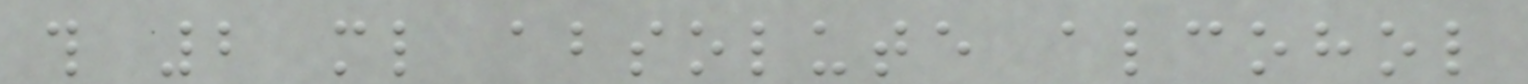this 2 ml absolute alcohol
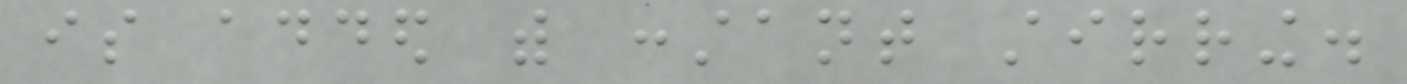is added with constant stirring.
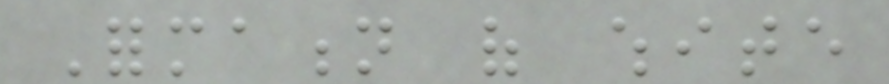Formation of white
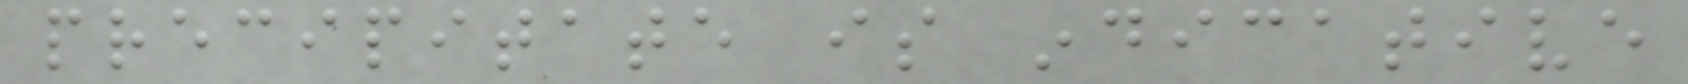precipitate is indicative
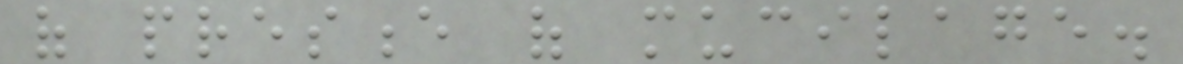of presence of mucilage.
